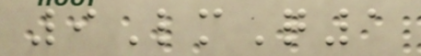9LmQ1
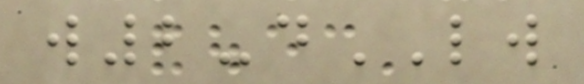w2-dLW
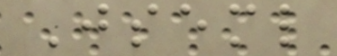Jseml
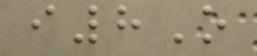i8O
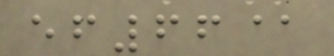ef66@
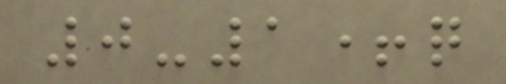0-1+q
